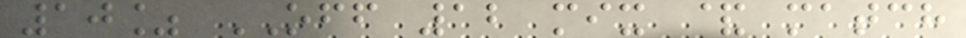10% OFF 12 mix & match
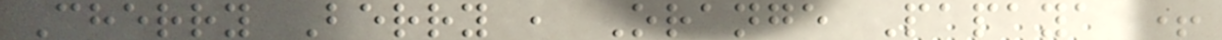Cherry Berry , Orange Papaya +
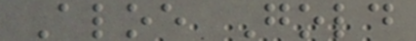Aloe Gold
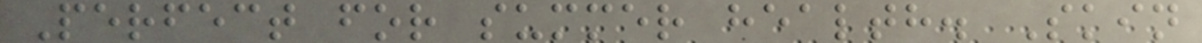Perfect for summer health. Skin
